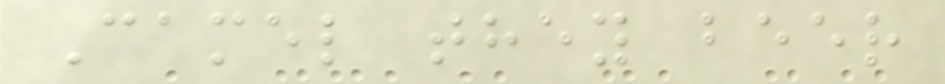Camel they beer
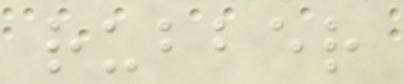rubber
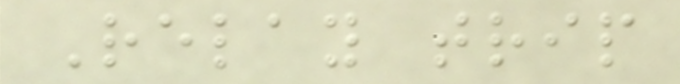Relay trip
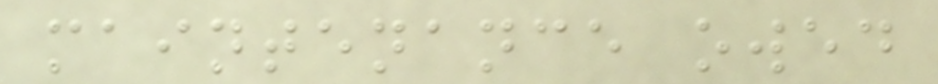maintenance owed
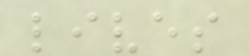lives
